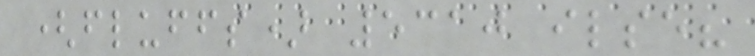(fluffs) 5310 ilse?
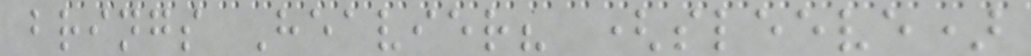brings Heavier? (sleeve)
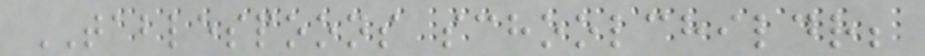TABLESPOONS schoolchildr;
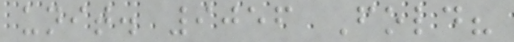unit. 9056 Fold?
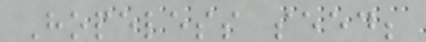Hopeless seed;
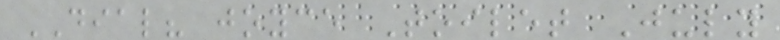DIAL? joyce Toilet July
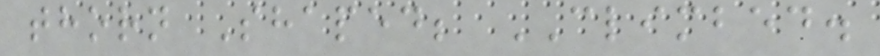thorn Shaped; CLIMBED.
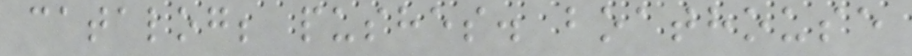catalog; pushes. boathouse
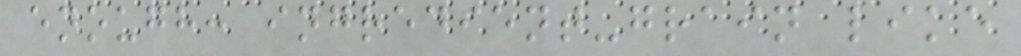enough: ingredient-grain like
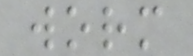worm
